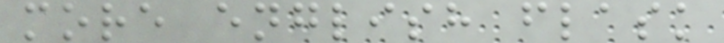more english flask
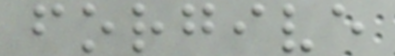forgive
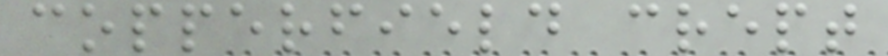copperfield crept
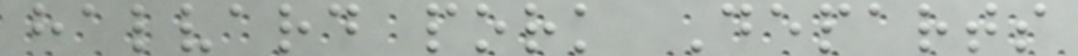halvard pork Departs
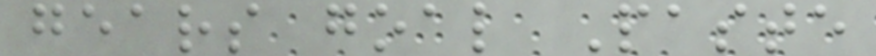gears goal Paste
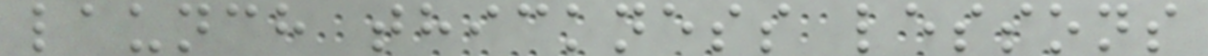launch thickness lessons
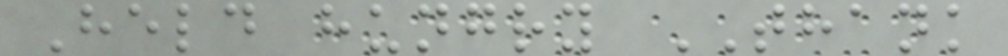Held hungry THANK
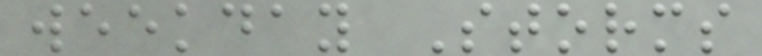weekday Storms
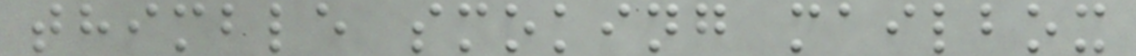thimble smoking mailbox
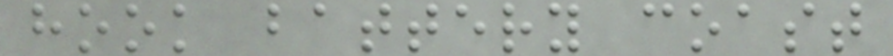hook battery coast
